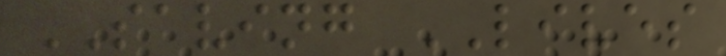SAVING LIVES
